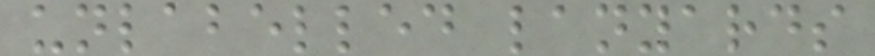unlabelled lanyards
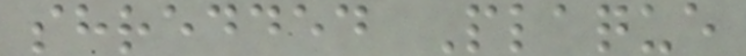shredded Plaque
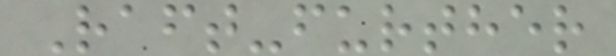Raft-further
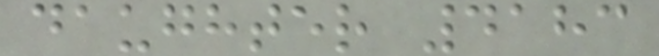daughter 4183
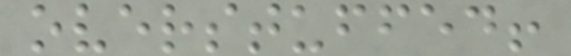overstuffed!
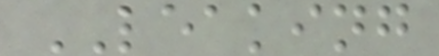LEAKING
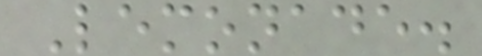Lemonade.
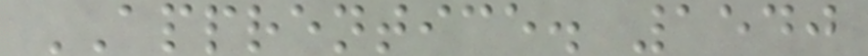APPRENTICE. 1540
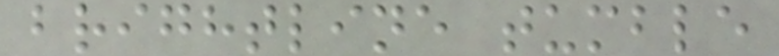brightline tumble
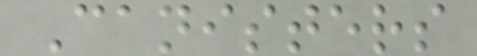Canisters
